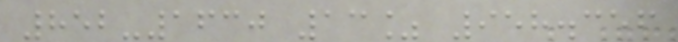852-1630 13% 958.356
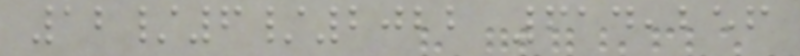12/6/2022 614,256
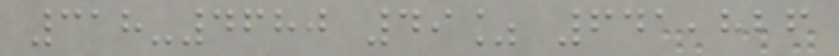318-4680 49% 641,826
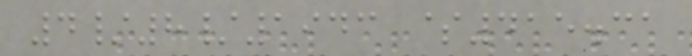4/8/1943 $415.31
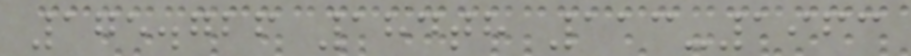175.726 184th 113-1963
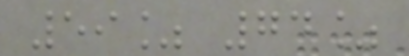59% 74%
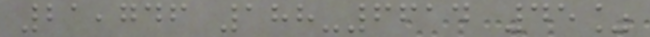21,746 188-6614 45%
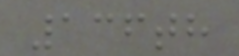136th
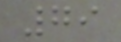79
